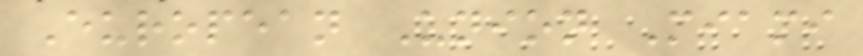European Union Miami
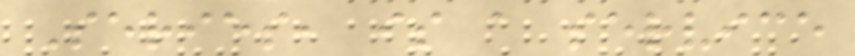Series, is a service
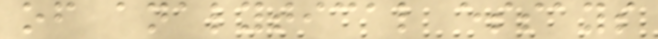of analytical essays
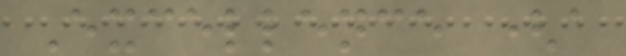Excellence (a
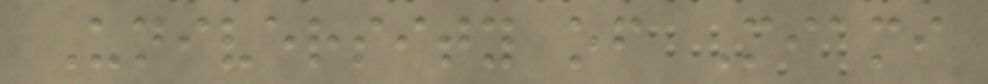University of Miami
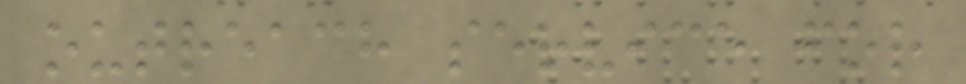outreach service for
